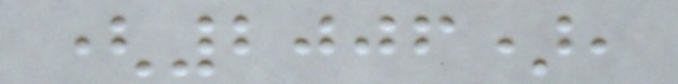(2006),
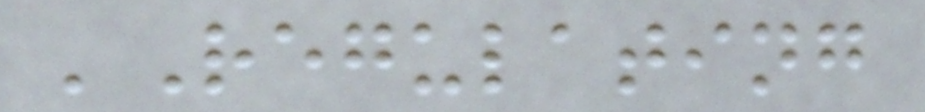'Regulating
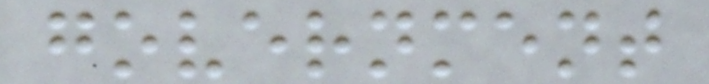government
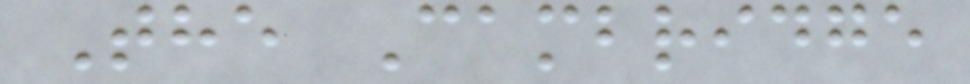The Cambridge
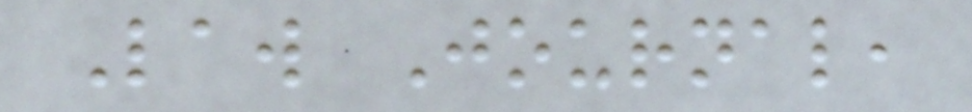Law Journal,
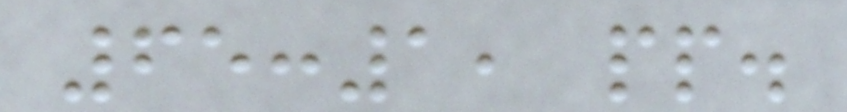65:1, pp.
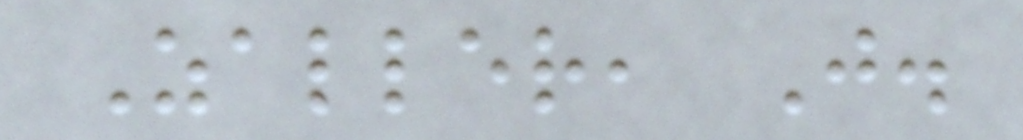Zaller, J.
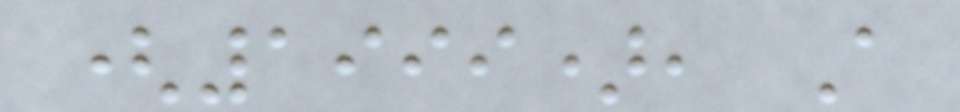(1999), A
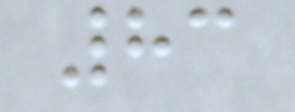83
